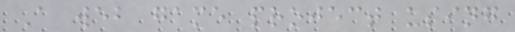A web game project using
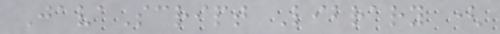JavaScript Library (
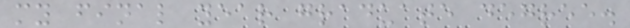my final year graduate degree.
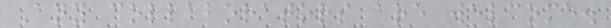Any collaborators are welcome.
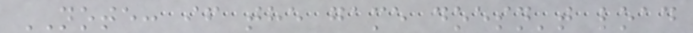NOTE: if the game doesn't load
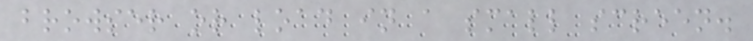browser or load in a small screen.
